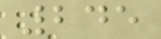245
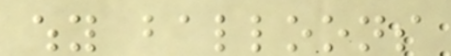why balloons
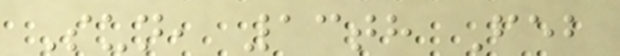Sun, 13th Feb
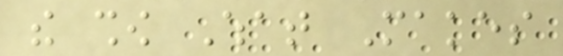the show What Makes
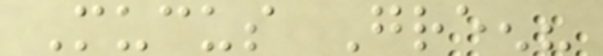Mucus Green?
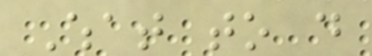What to do
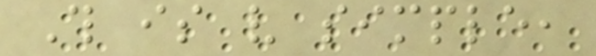This is very simple,
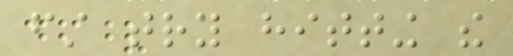first try hitting the
